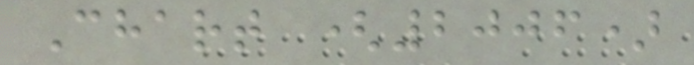Chart (2006)
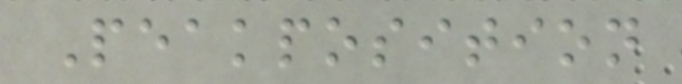Peakposition
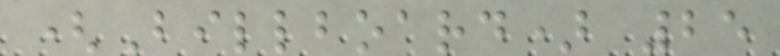(Billboard) 25
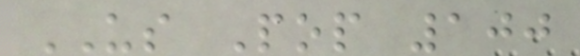US Pop 100
